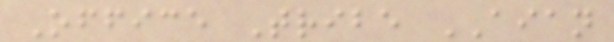Office Tribe AIAN
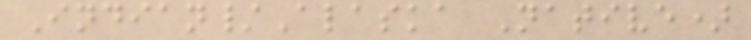Indian/Alaska Native)
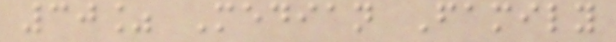30% Median Family
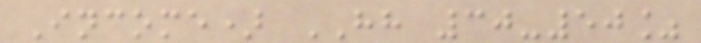Income) HH 30-50%
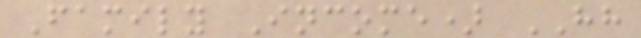Family Income) HH
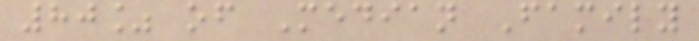80% of Median Family
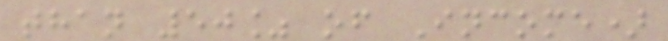than 50% of Income)
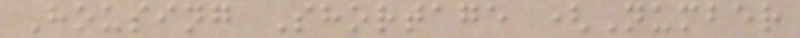Housing Shortage (Number
